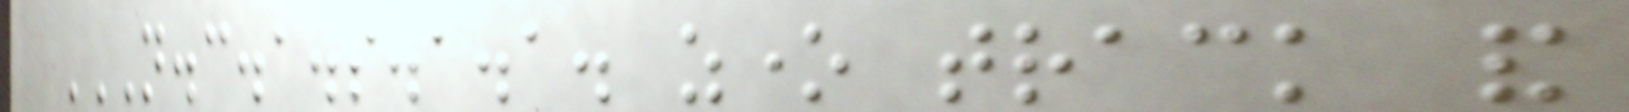N.C.A.S.A.A. ZONE TRACK AND
